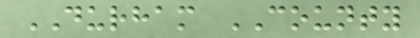DURHAM COUNTY
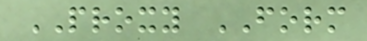PROXY FORM
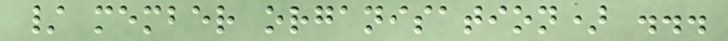/ member organisation) ...
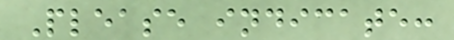Please indicate:
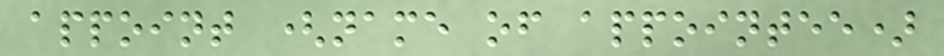appoint (name of appointee)
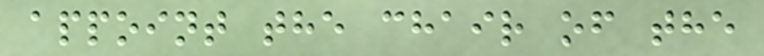appoint the chair of the
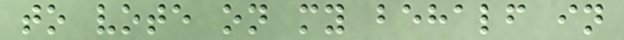to vote on my behalf in
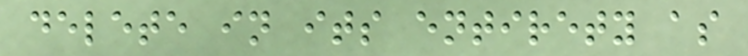delete in its entirety as
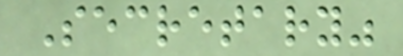Secretary"
